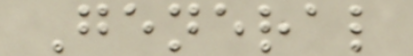General
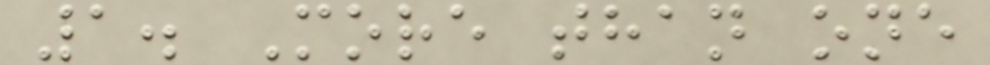1. More than one
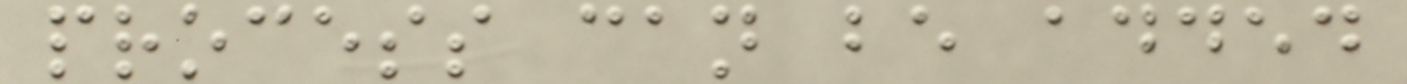process can be added
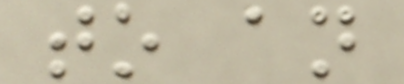to an
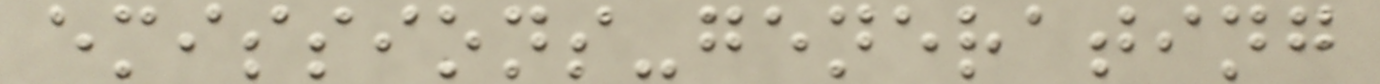emissions-generating
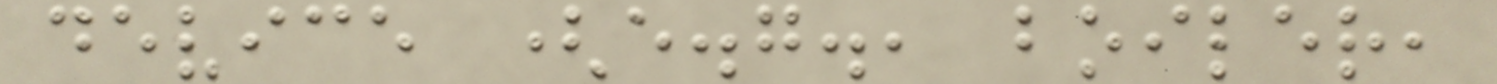device (e.g., boiler,
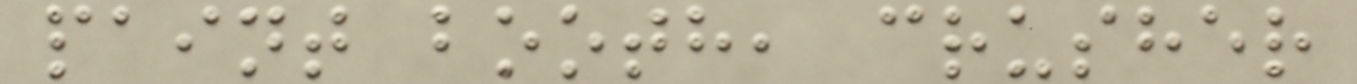paint booth, crusher
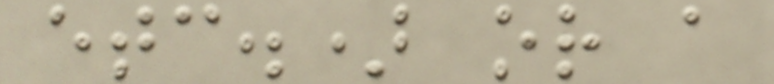etc.) or a
